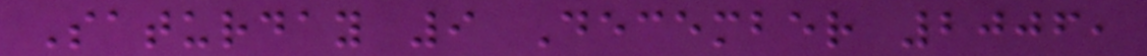Saturday 9 December 2006,
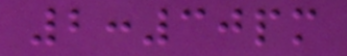2:30pm
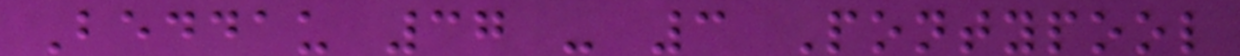Beddau 37 - 3 Pontypool
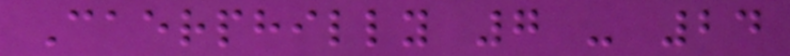Caerphilly 7 - 24
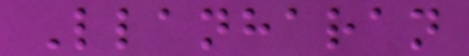Llanharan
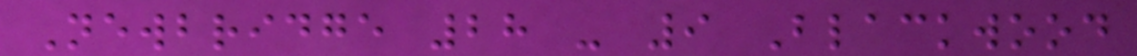Newbridge 28 - 9 Blackwood
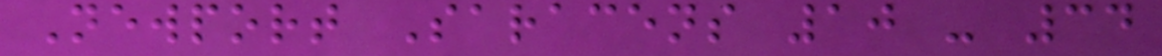Newport Saracens 10 - 34
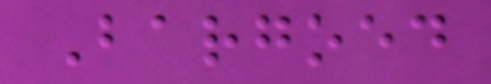Bargoed
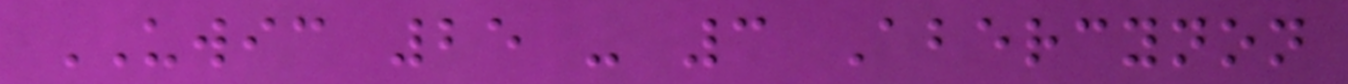UWIC 25 - 3 Abercynon
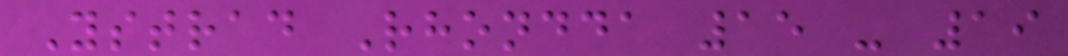Ystrad Rhondda 15 - 19
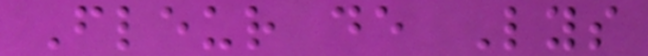Fleur de Lys
